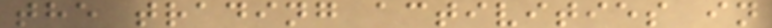the trading activities in
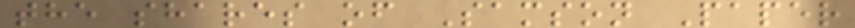the shares of Samson Paper
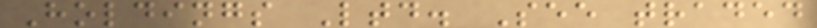Holdings Ltd. See traded
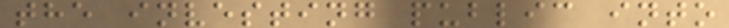the investing public into
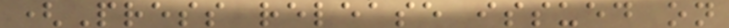(Press release issued on
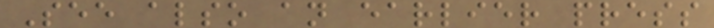See also an earlier press
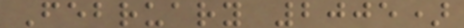February 2005)
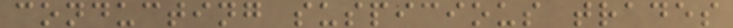conducting suspicious trades
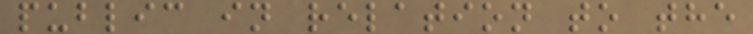public in relation to the
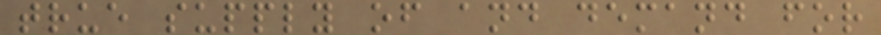true supply of and demand for
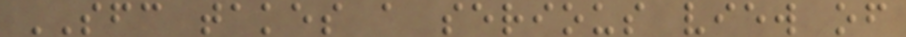SFC takes a serious view of
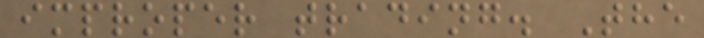improper trading. The
